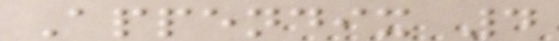Appendix 4
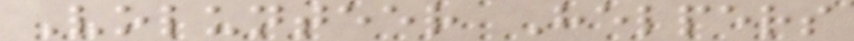Volunteer Helpers
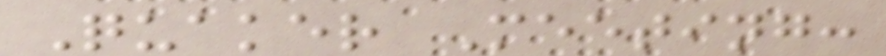Quaker Meeting:
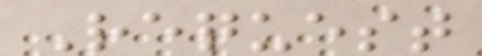Request
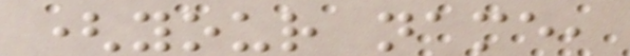(your name,
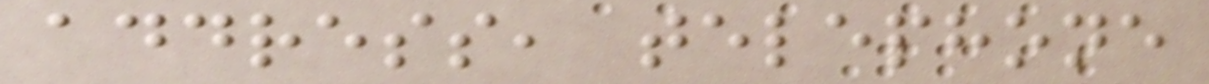address, telephone
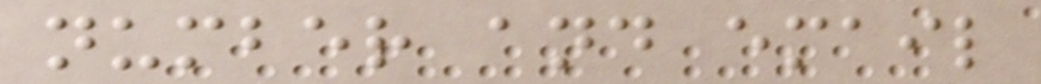number and email
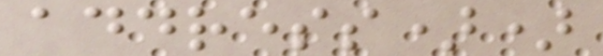address))
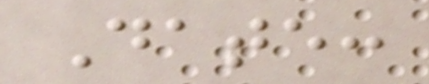Date:
